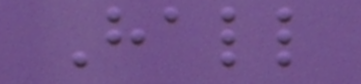Hall
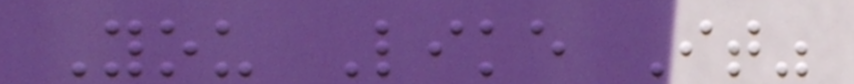You Like It"
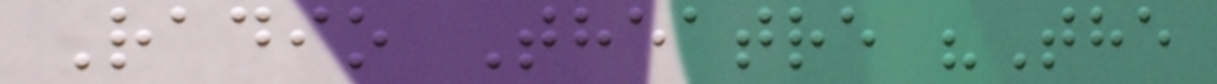Radio Theatre "The
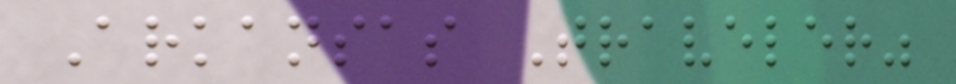Arkansas Traveler"
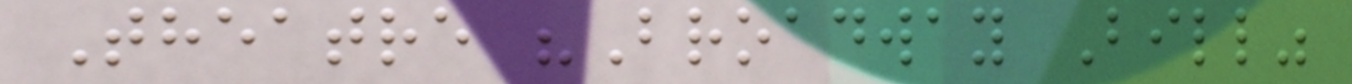Theatre "Broadway Bill"
